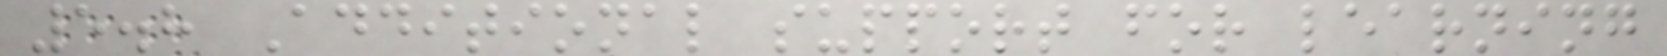5.8 Additional support for learning
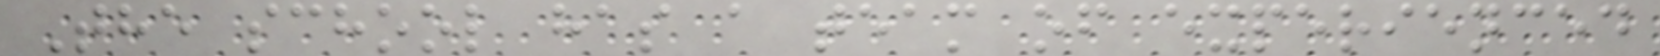The school has a team of experienced
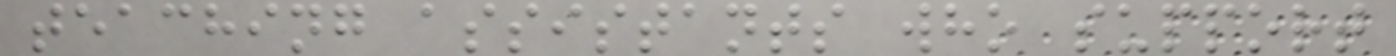teaching assistants who support
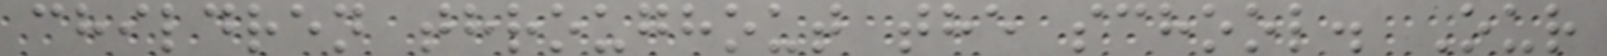children throughout the school. Our
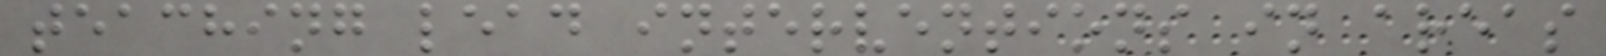teaching lead interventions in areas
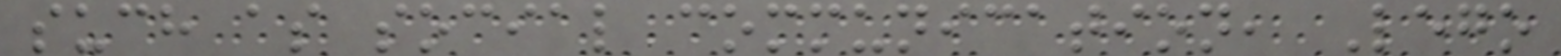such as social communication, Lego
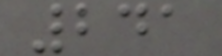241
